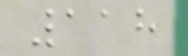118
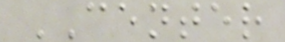CENTER
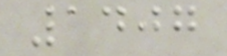1407
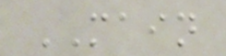MAIN
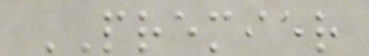PREMIER
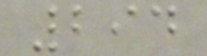294
